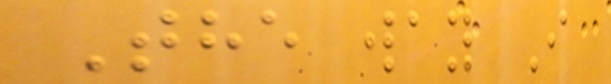The way I
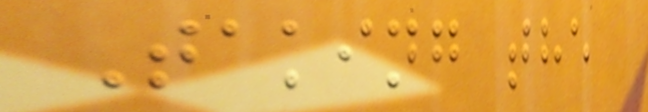Taking the
